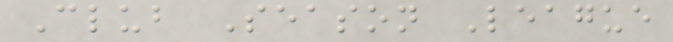Club Season League
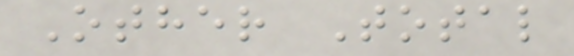Other Total
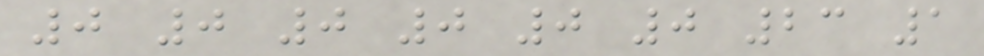0 0 0 0 0 0 23 1
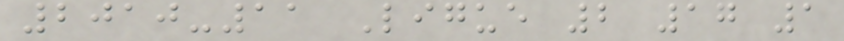2010-11 Ligue 2 17 1
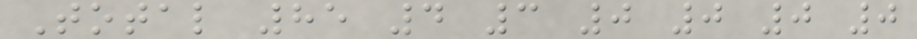Total 85 4 3 0 0 0 0
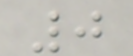0
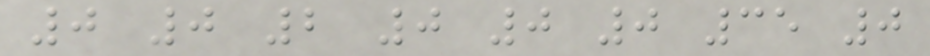0 0 2 0 0 0 35 0
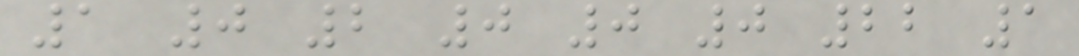1 0 2 0 0 0 22 1
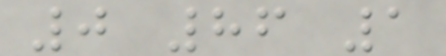0 86 1
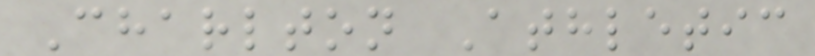Charlton Athletic
